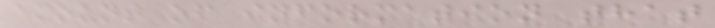amount of information that
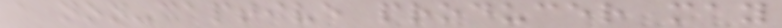a non-captive producer may
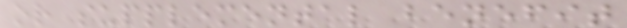or supplemental benefit
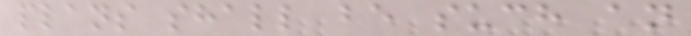plans shall be such an
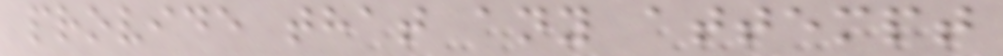provide that any attempt
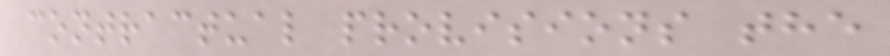contractual provisions the
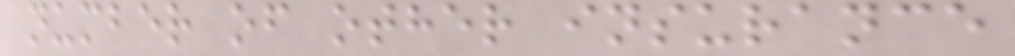number of other insurance
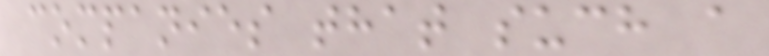companies that such a
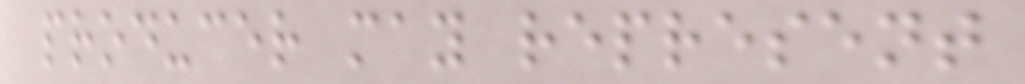producer may represent
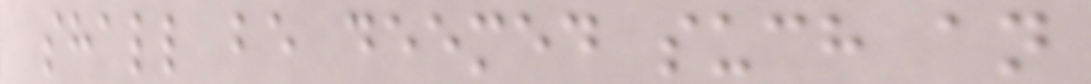shall be deemed such an
